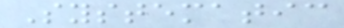Systematic
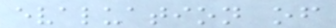evaluation of
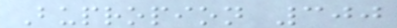Bupropion 300
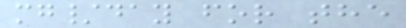mg/day for the
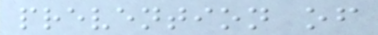prevention of
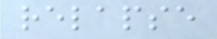relapse
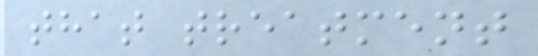that treatment
